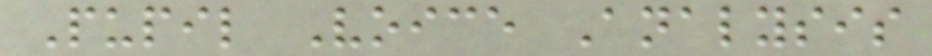Pupil Voice Analysis
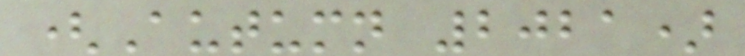(Autumn 2021)
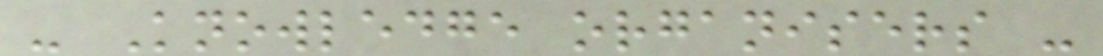- Knowledge organisers -
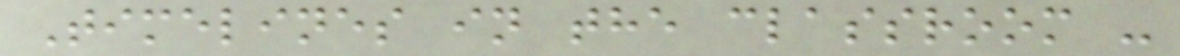Timelines in the classroom -
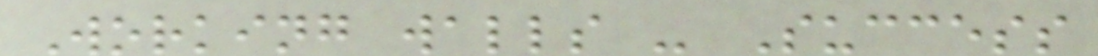Working walls - Success
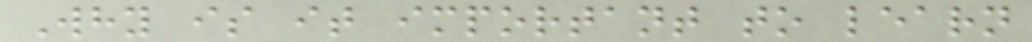Why is it important to learn
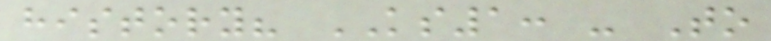history? KS1: - To
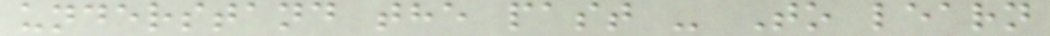understand the past - To learn
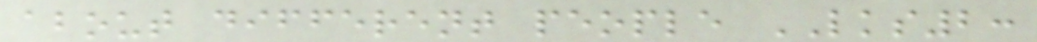about different people LKS2:
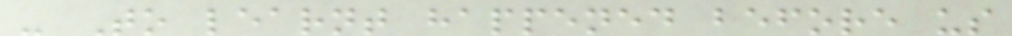- To learnt happened before us
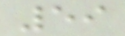59
